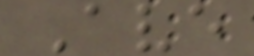Ave
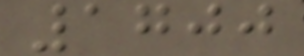1700
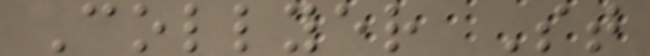Collyer St
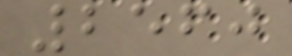2560
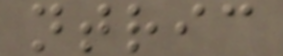ntric
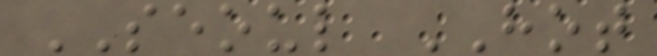SEOUL HOT
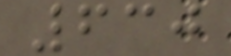630
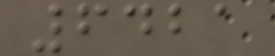6421
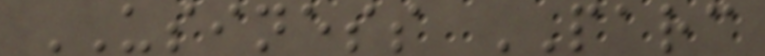USINESS PARC
